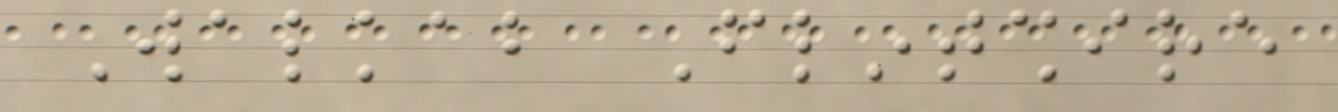Walkabout Flintshire
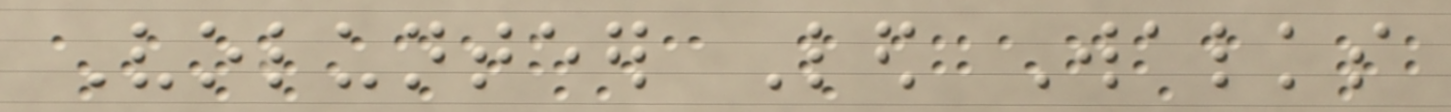Volunteer Led Walks
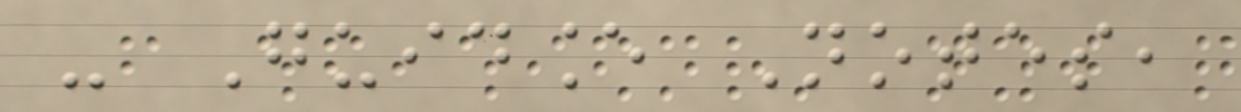- Guidance Notes,
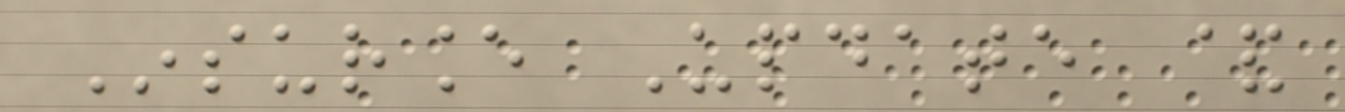Insurance Update &
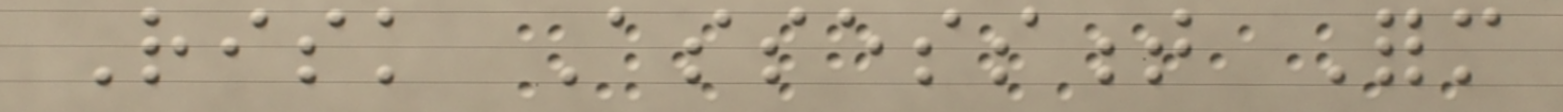Risk Assessment Form
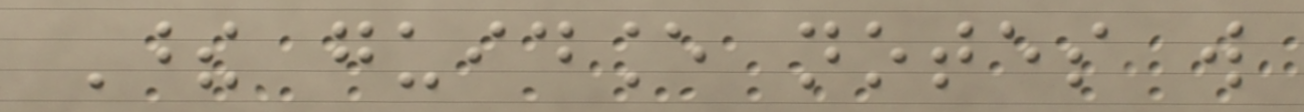These guidance notes will
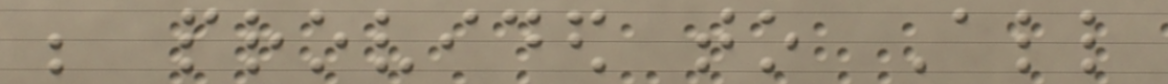be provided to All
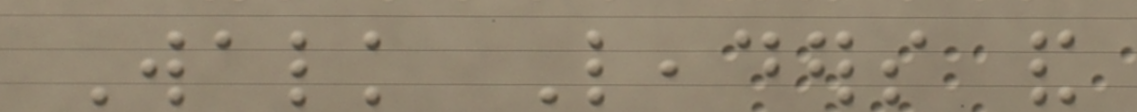Walk Leaders and
